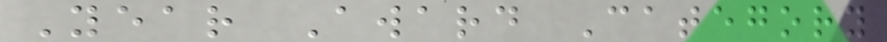Year Award Category
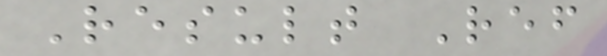Result Ref
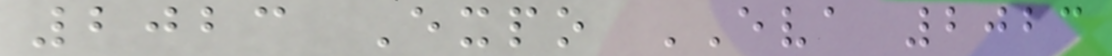2023 Expo EVA 2023
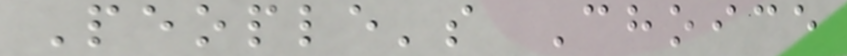People's Choice
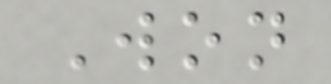Won
